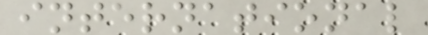international
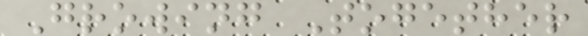Growing Together
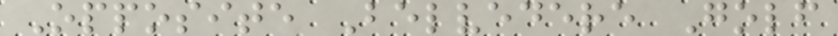Opposite Belvedere Golf
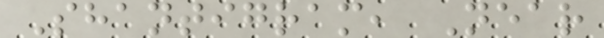Shantigram, Near
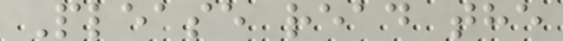Please read the
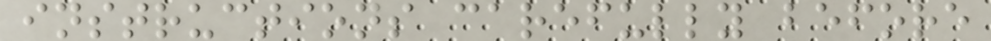instructions carefully before
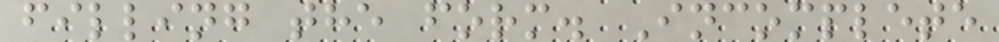filling the form. Incomplete
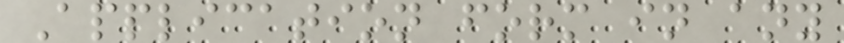Application form in any
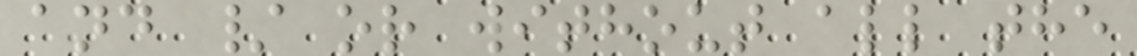and / or without all the
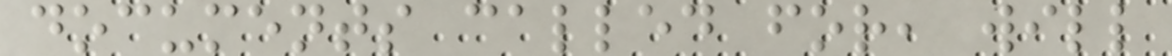documents called for, will
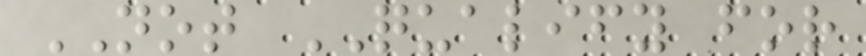NOT QUALIFY for
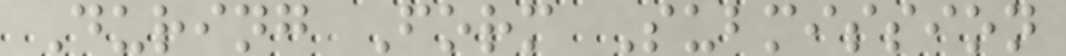During Form Submission
